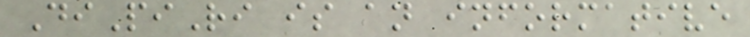DiPiRi is an informative
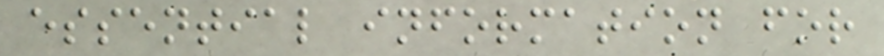essential information for
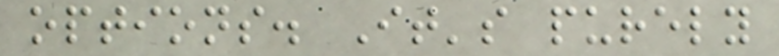options. It's purely
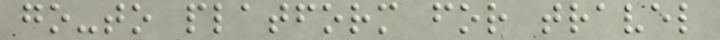go-to platform for travel
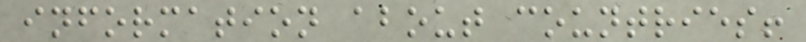information about countries!
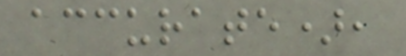accurate),
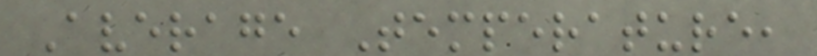Average Temperature,
